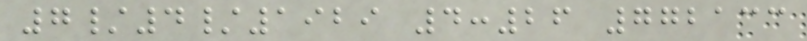7/4/1929 4:26 772133
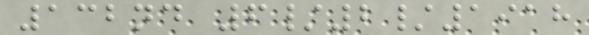132nd 6/2/1918
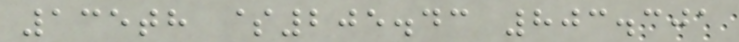135th $205.43 803.301
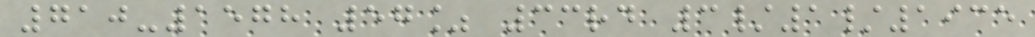710-1578 57% 33rd 3/1/1935
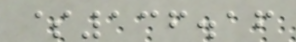$136.16
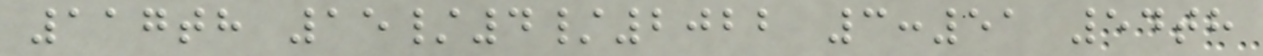117th 15/4/2022 3:51 54th
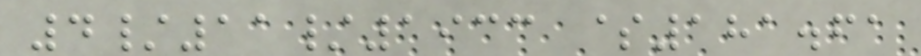4/11/1933 $181.61
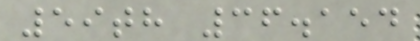59th 36.154
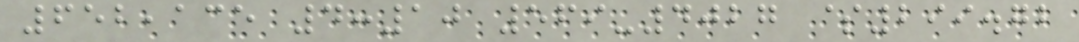652,135 4:10 569-4027 $299.72
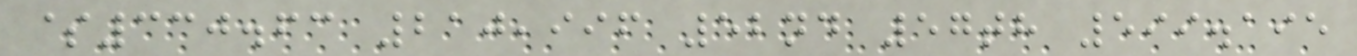$330.63 210,996 52nd 57th 599.195
